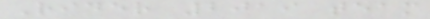Rider 2019 team
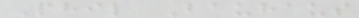Phil Bauhaus
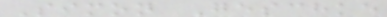Simon Geschke
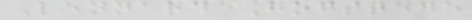Lennard Hofstede
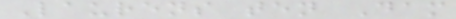Laurens ten Dam
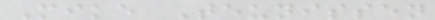Mike Teunissen
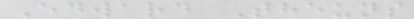Edward Theuns
